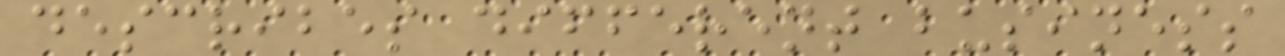describes different business
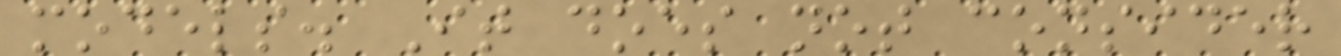models. It does not consider
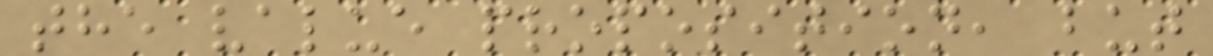the value proposition, but
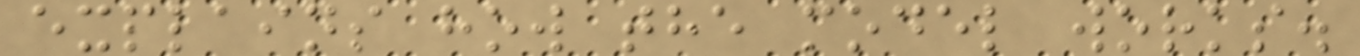explains how the model works.
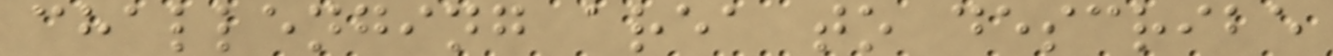challenging area to describe
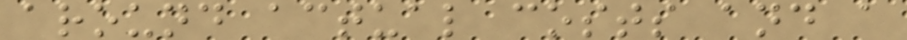around actual costs and a
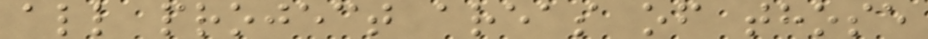all project areas of those
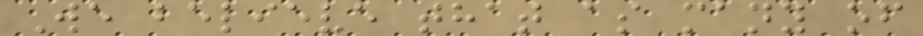We believe that as many of
